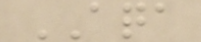AQA
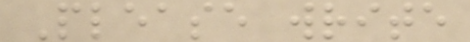Please write
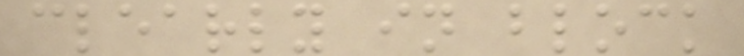clearly in block
